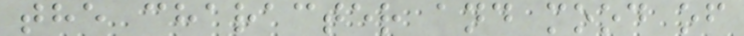the character and mood of
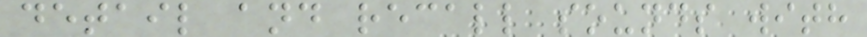detail and recall sounds with
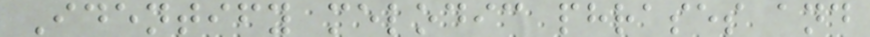Identify melodic phrases and
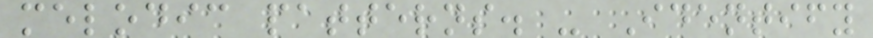melodic patterns. - Identify
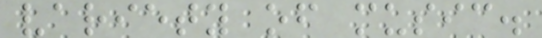variety of music.
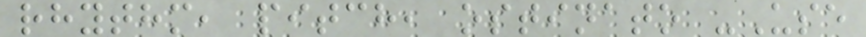rhythm, pitch, ostinato -Use
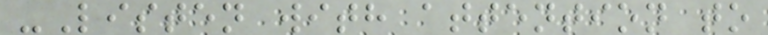-Listen with attention to
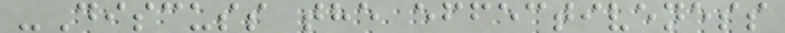-Discuss the effectiveness
